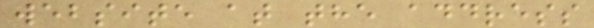website at the address
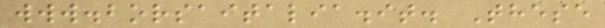www.borsaitalia.it. These
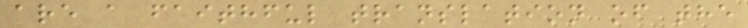are a faithful translation of the
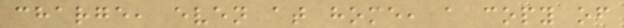charge, even at home, a copy of
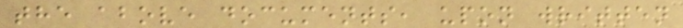the above documents, upon written
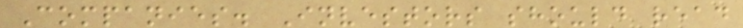Companies. Investors should read
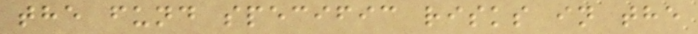the fund specific risks in the
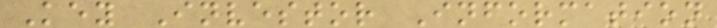Key Investor Information
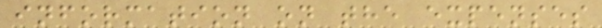information on the expenses
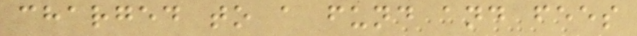charged to a fund and fees
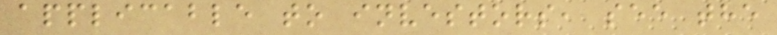applicable to investors, see the
